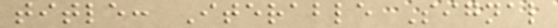title: Iterable Signal
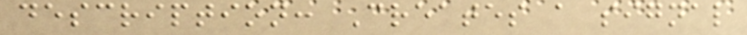description: Creates a signal
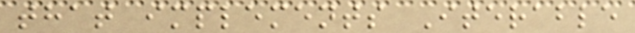that implements Iterable
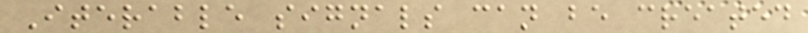Iterable signals can be created
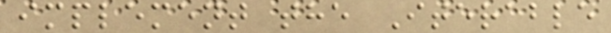implement the Iterable
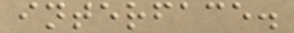interface.
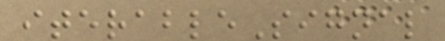iterableSignal
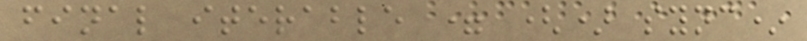final iterable = () sync*
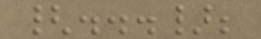{...};
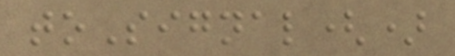toSignal()
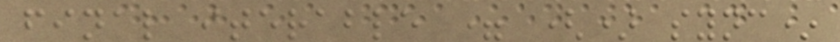final iterable = () sync*
